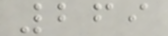269
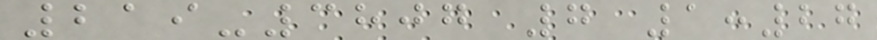219-3807 7 1:27
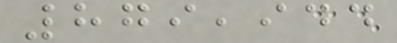879,944
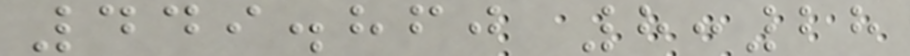449.860 8:28
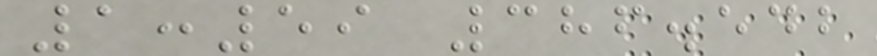1:59 386.542
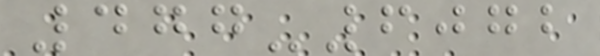477-6072
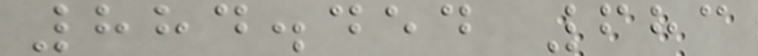884.454 683
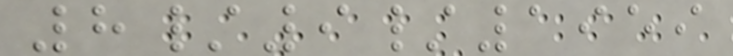8/9/1959
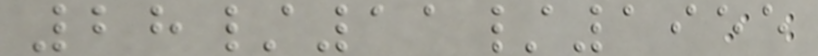28/11/1955
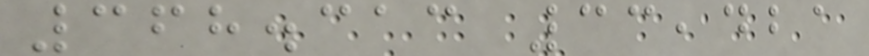368.313 33,421
